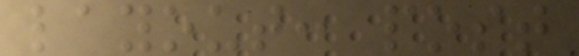layout: post
